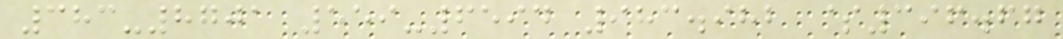383-8701 559-6594 983.982 $396.67
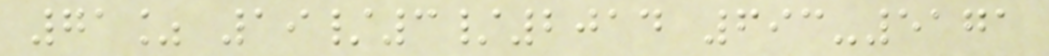71% 19/3/2014 693-5171
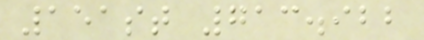151st 713.922
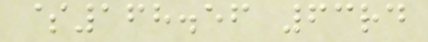$168.56 63rd
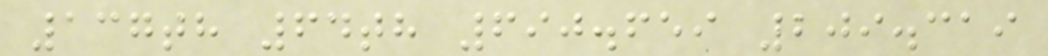137th 64th 690.659 209.319
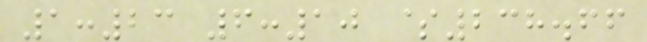1:23 6:10 $238.66
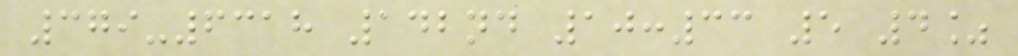379-6318 142nd 10:33 5 4%
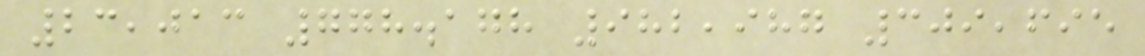23,013 778.178 982,987 309,695
